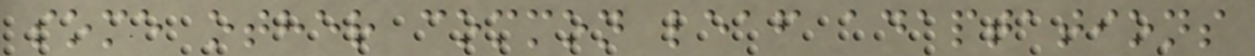some other common leaf adaptations
